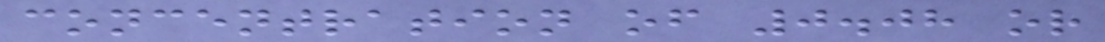concentration of 0.08 or
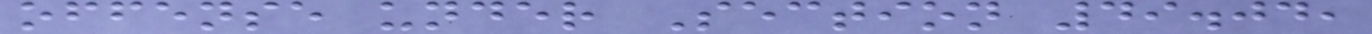offense under Section 49.04,
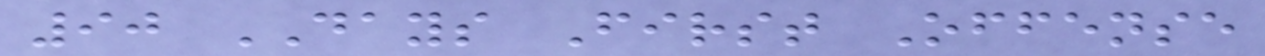90 DAYS First Offense
